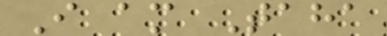I am Taha
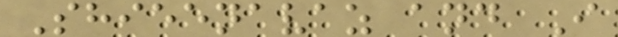Shieenavaz and I
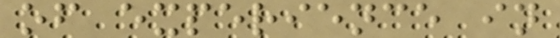of experience in
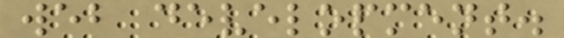web development.
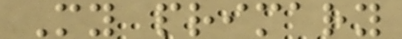My primary
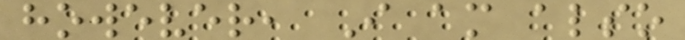however, I am also
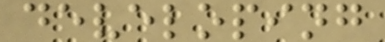developing
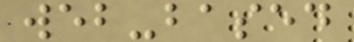web-based
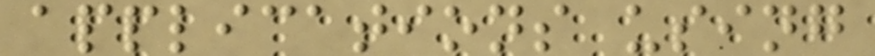applications using
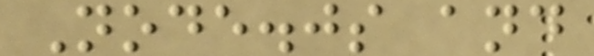Node.js and
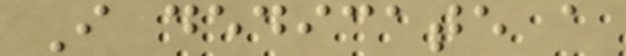I dedicate a
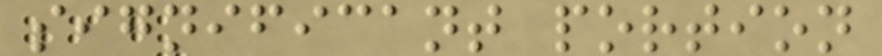significant portion
